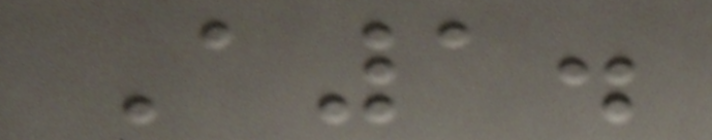A1.
